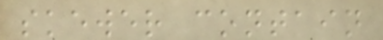skewer contain
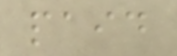paid
